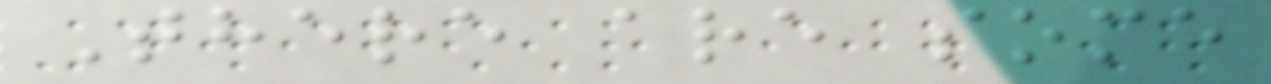There are some
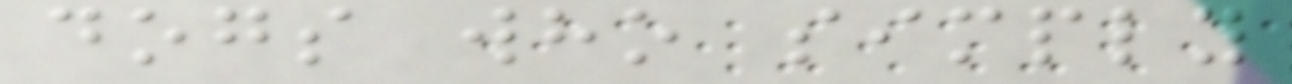dogs who simply
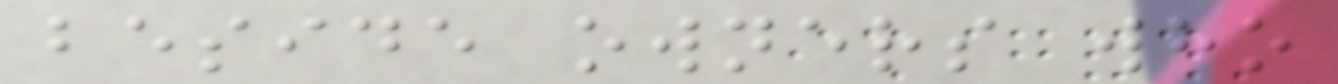beside owners who
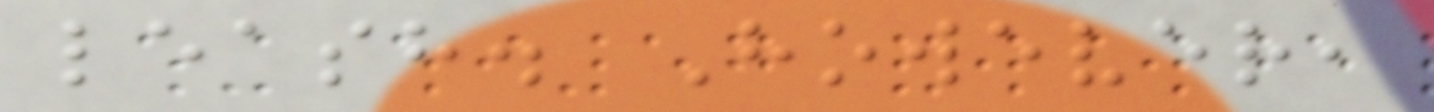leash. However,
